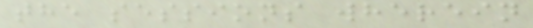the sessions wherein
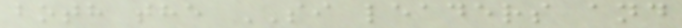both the SI leaders and
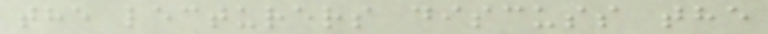the lecturers discuss the
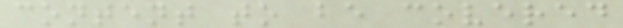content to be covered
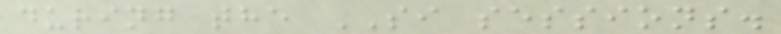during the SI sessions.
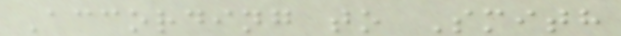According to Smith
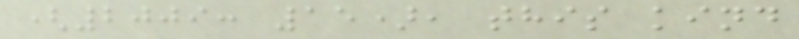(2009: 15), this kind
